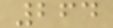264
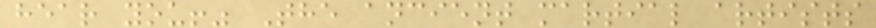hear you!" The ancient martial artists
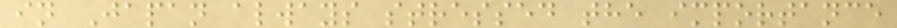in Japan always stressed the importance
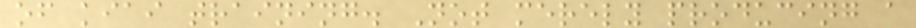of kiai training. Not merely producing a
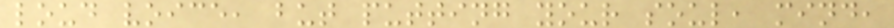loud voice, but putting your soul, mind,
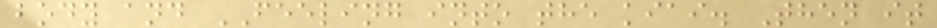body and FEELING into the kiai. Then it
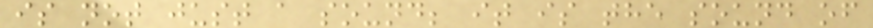is not just a sound; it is the sound of
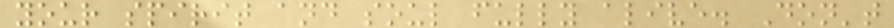your spirit and soul fully alive. Don't
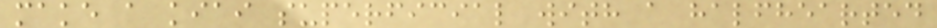make a kiai superficial with a halfhearted
